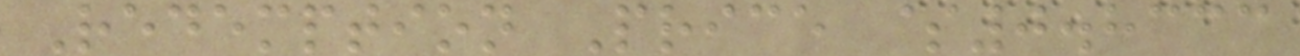Redemption Price $0.8333
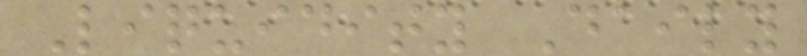Liquidity Daily
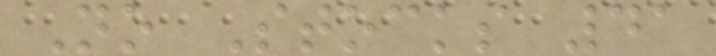No Stocks 41
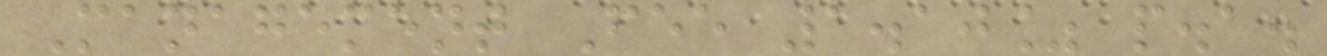Management Fee 1.10% p.a.
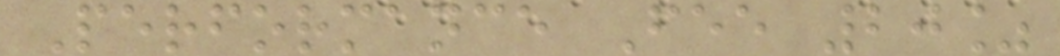Performance Fee 20%
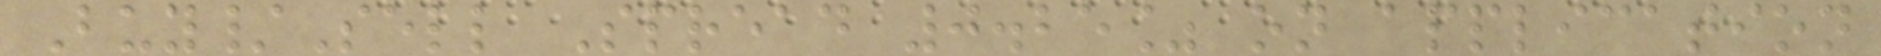Buy/Sell Spread 0.25% on application
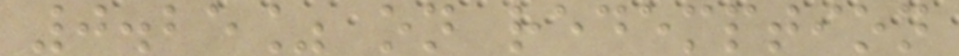0.25% on redemption
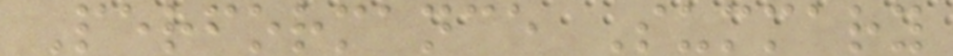Performance Summary
